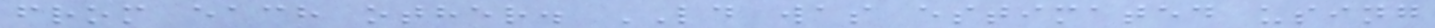from each other. LD was estimated using
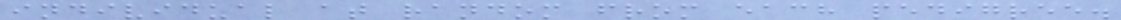individual at random from each pedigree.
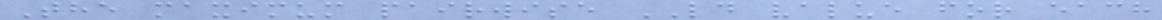The maximum pairwise LD value for each
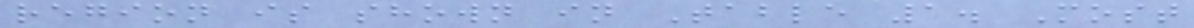region is shown in Table 1. Most
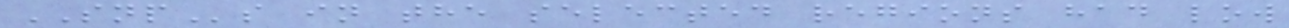SNPs in the selected regions had low
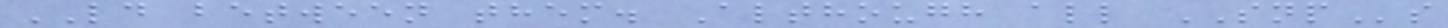LD between them. Although all SNPs
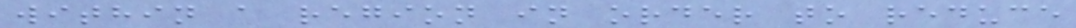within a region in order to reduce
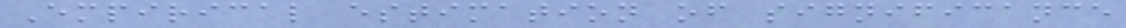Empirical estimation of significance
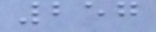257
